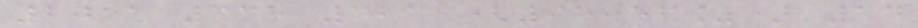2011 338 323 (95.56%) 14
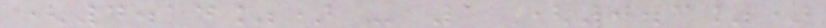(4.14%) - 1 (0.3%)
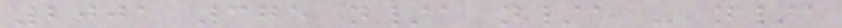2001 375 n/a n/a - n/a
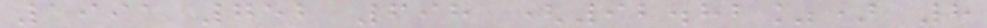1991 752 698 (92.82%) 8
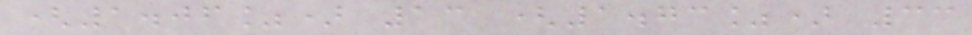(1.06%) 13 (1.73%) 33
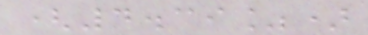(4.39%)
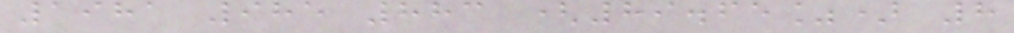1981 985 883 (89.65%) 8
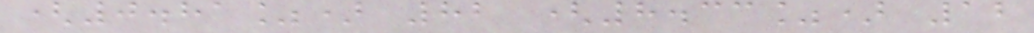(0.81%) 82 (8.33%) 12
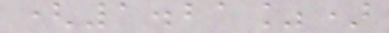(1.21%)
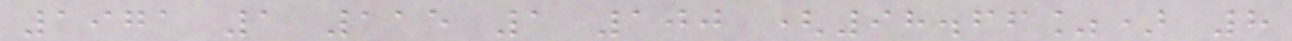1971 1 115 1 100 (98.66%) 8
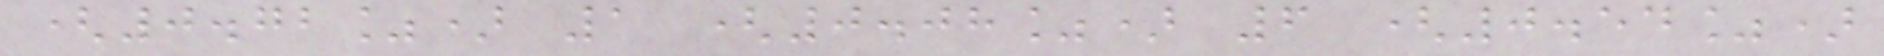(0.72%) 1 (0.08%) 6 (0.54%)
